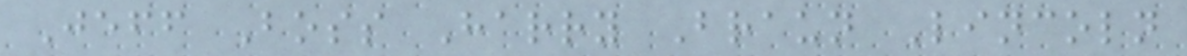Jeff Boss Harry Braun Lincoln
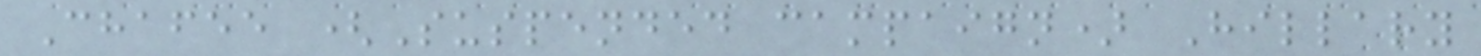Chafee (Suspended campaign) Hillary
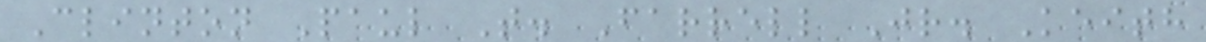Clinton Paul T. Farrell Jr. Keith
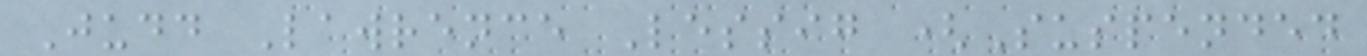Judd Lawrence Lessig (Suspended
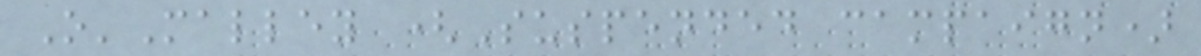O'Malley (Suspended campaign)
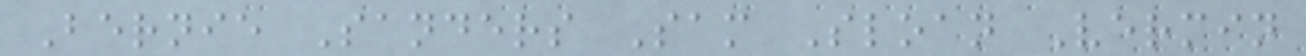Bernie Sanders Sam Sloan Vermin
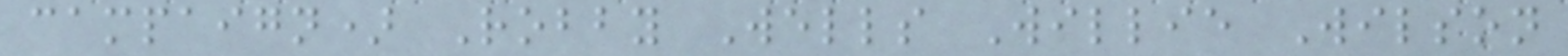campaign) Robby Wells Willie Wilson
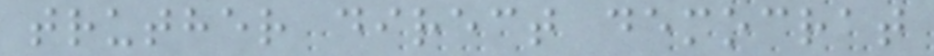truther direct democrat
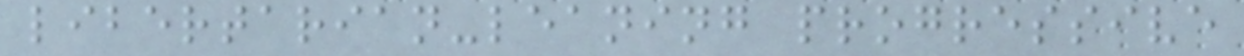libertarian-leaning progressive
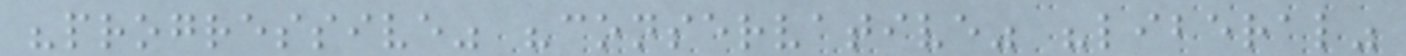"progressive" "conservative" "liberal"
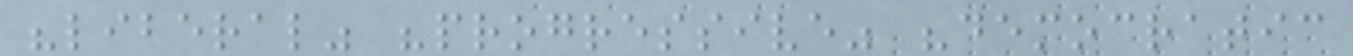"liberal" "progressive" "democratic
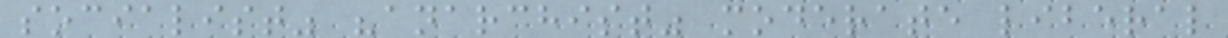socialist" "anarchist" moderate liberal
